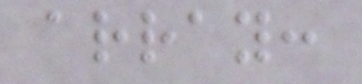array:
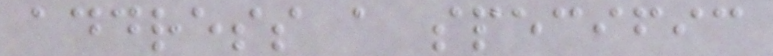address a specific
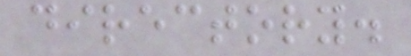directory.
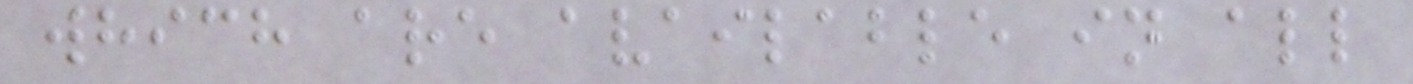which are available in all
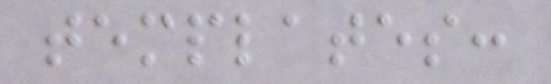templates:
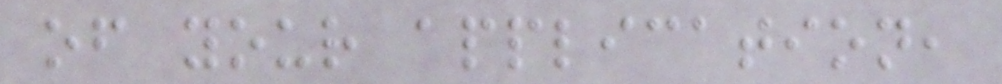of your application,
